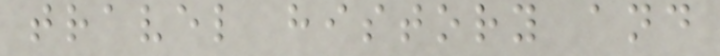travel history and
